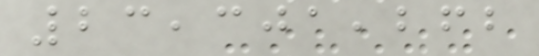23,301,262
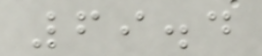69.4
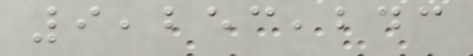9,253,243
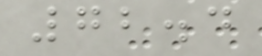72.4
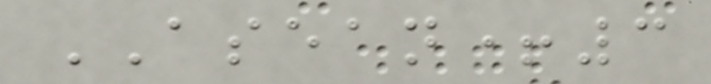ASEAN+3
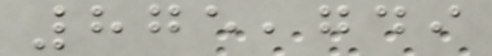875,749
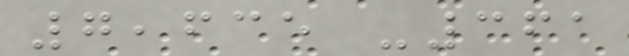7,635 -361
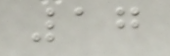17
